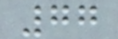77
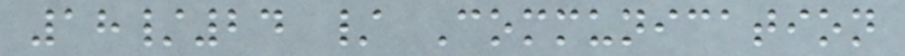18/24 / Communication
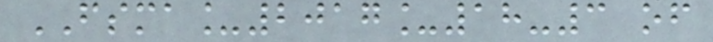FSMA_2017_18-3 of
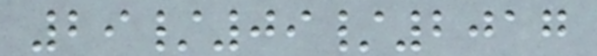29/09/2017
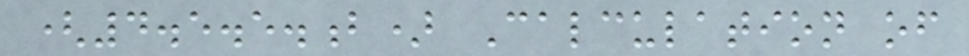(4.5.5.b) Calculation of
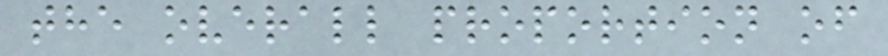the overall proportion of
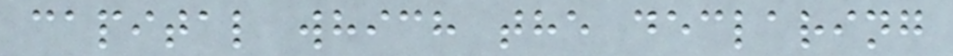capital which the declaring
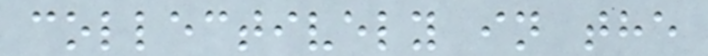collectively in the
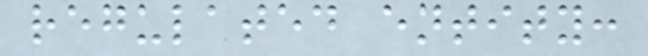regulated entity:
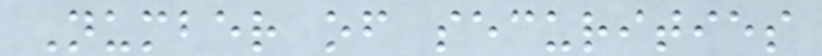Number of securities
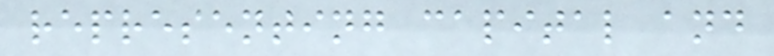representing capital and
